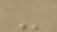-
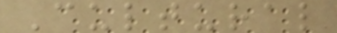Cultural
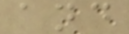and
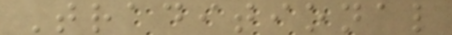Traditional
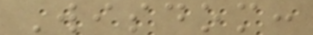Wisdom:
